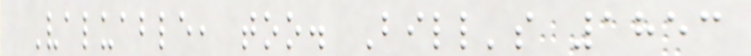Valuable, too. Bill's 1853
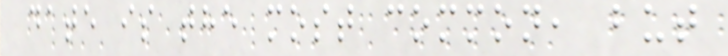date is the most common, but
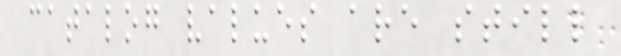catalog values are still
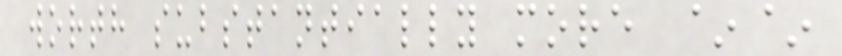worth substantially more ~~
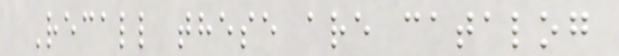Recall these are catalog
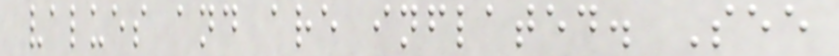values and are inflated. See
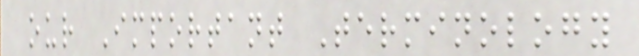our Important Terminology
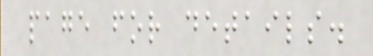page for details.
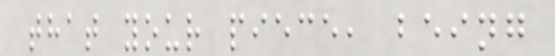that your piece, being
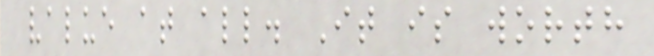value at all. It is worth
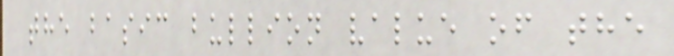the basic bullion value of the
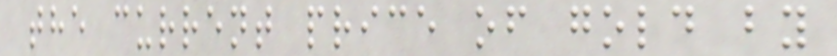the current price of gold by
